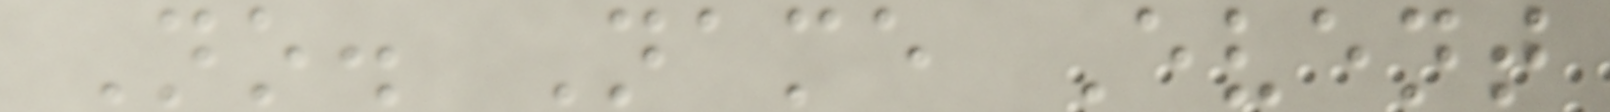No. Name Event
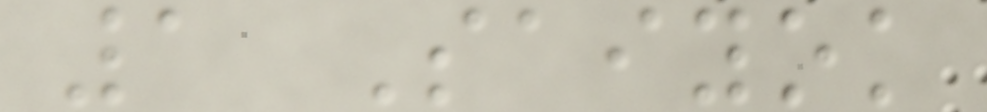1 Saiyok
